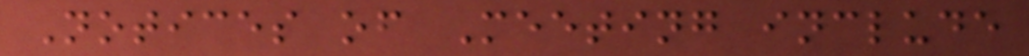Notices of Meeting include
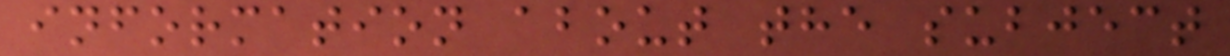information about the subject
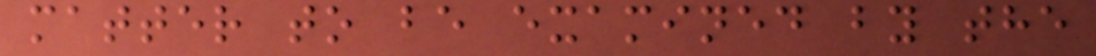matter to be examined by the
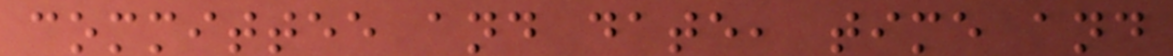committee and date, time and
